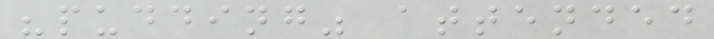"pudding" attended
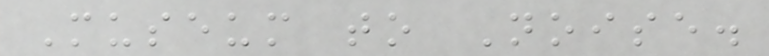Museum to Noise.
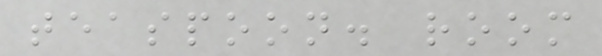teaspoon. room
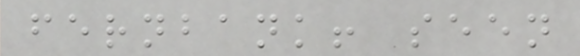fernbank! seen
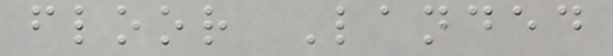floor Landed
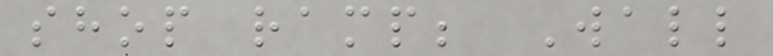shop ramp; Wall
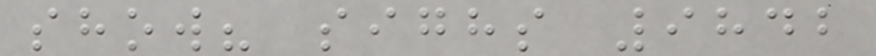show? sighs 9842
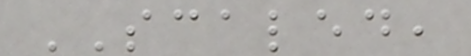SCALED,
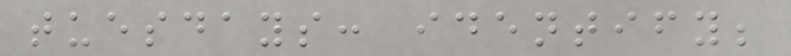tuesdays: identify;
